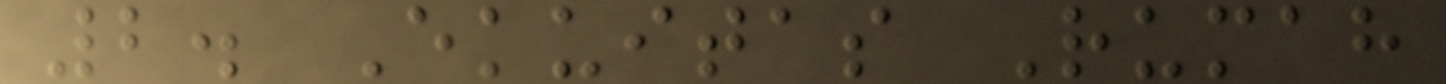2. Ekuitas Rumah
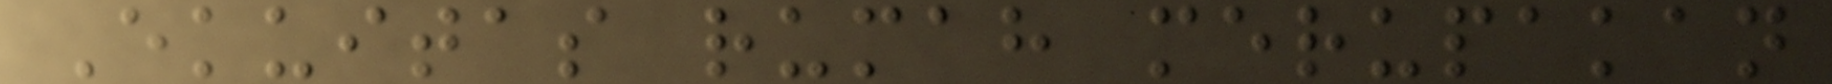Ekuitas rumah merupakan
